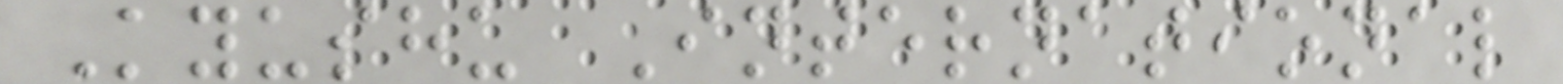Kyushu International
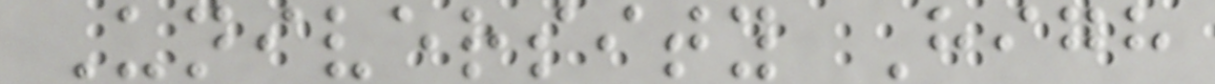University High
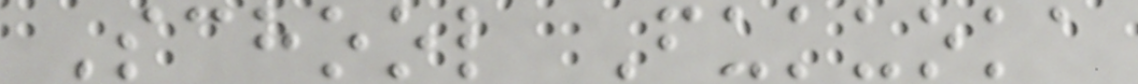School Fukuoka
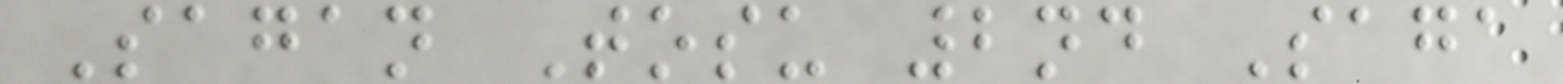Sagan Tosu 2nd Saga
